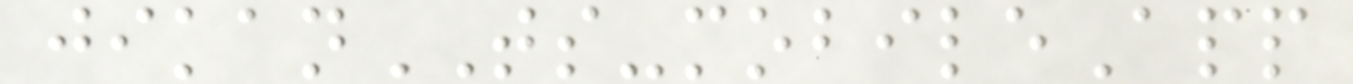jikanTS-mobileApp
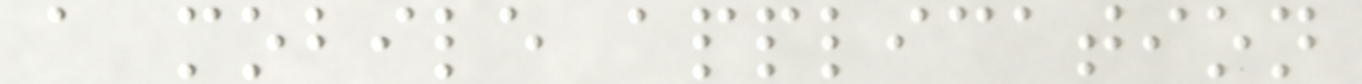a mobile application
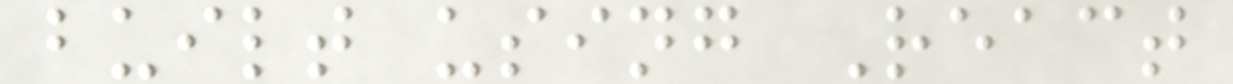built using React
